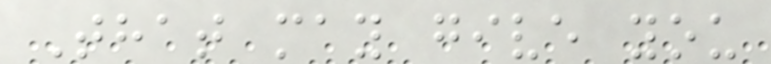That may give you
